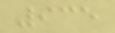935
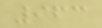963
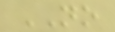NO
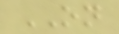ON
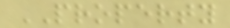PROPERTY
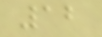12
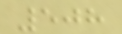508
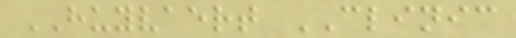HUYVAERT CLINIC
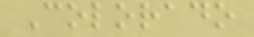Colorado
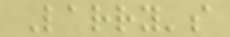Larry's
